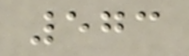573
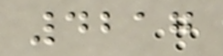4217
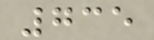735
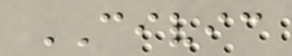CIVIC
